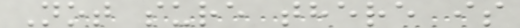Not sure there is
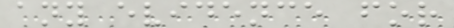any evidence for
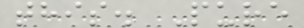this. Pure
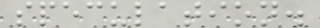speculation.
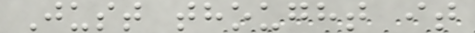Just thought it
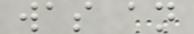was an
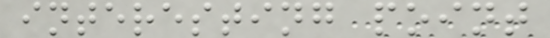interesting point
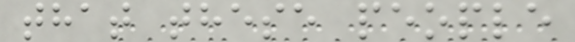that these people
